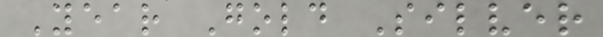Year Gold Silver
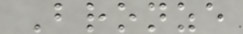Bronze
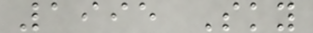1995 Sky
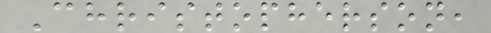Christopherson,
